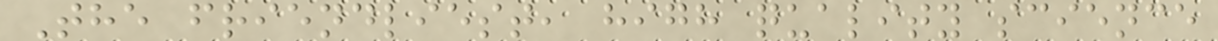The friendliest, high quality science
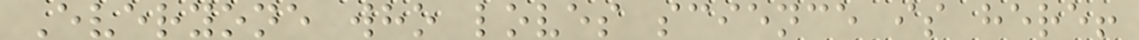Everyone who loves science is here!
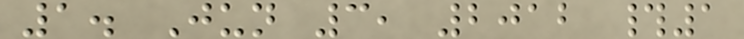1. Jun 3, 2012 #1
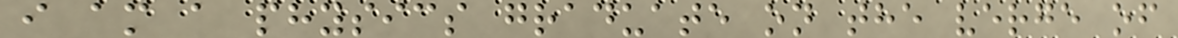i am a physics graduate on the verge of
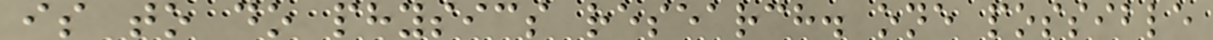is to do physics research. one possible
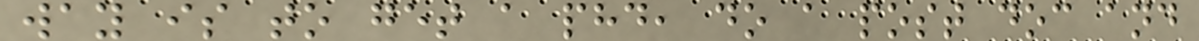way is to get a phd, do a post doc and
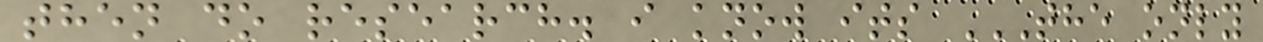then do research. i know its THE ONLY
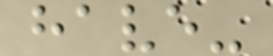have-
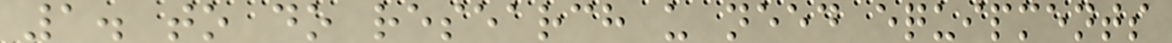1. to do research u need equipments
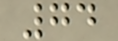74
